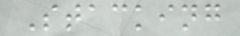Stacking
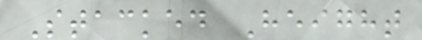Stacked Height
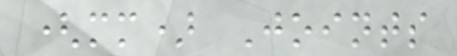(mm) Joints
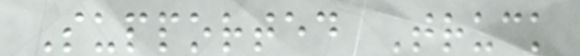Supported Truck
